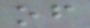of
